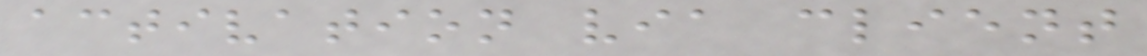activation via client
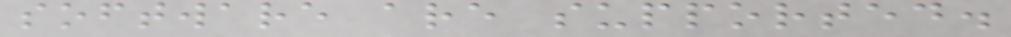software are supported.
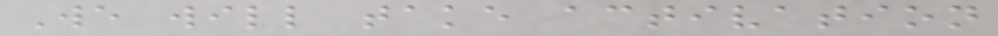We will take activation
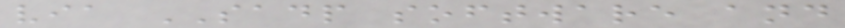via SADP software and
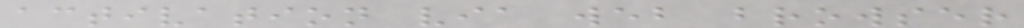activation via web browser
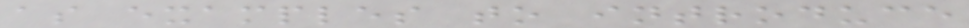as examples to introduce
